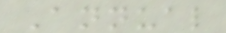Annual
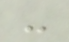-
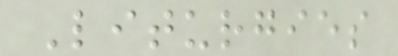Liturgies
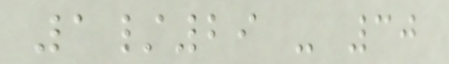1/29 - 30
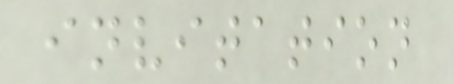invitation
